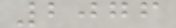2076
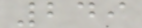249
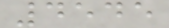4545
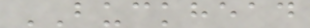BUCKHEAD
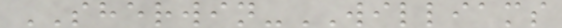SHERWIN-WILLIAMS
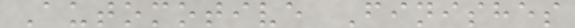Automotive Finishes
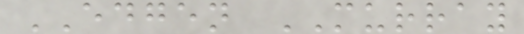EDGEN MURRAY
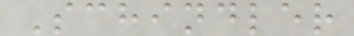Schindler
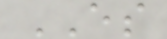ES
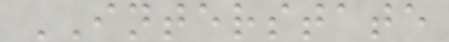INTERSTATE
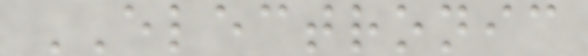ELECTRONIC
